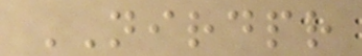NIRDPR
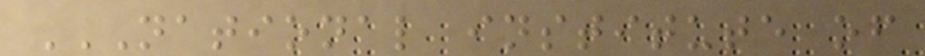NATIONAL INSTITUTE OF
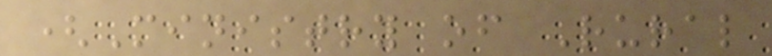(Ministry of Rural
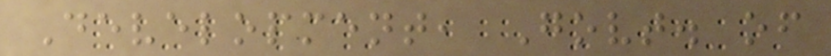Development, Govt. of
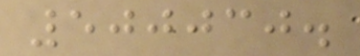500030.
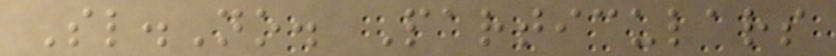Sl.No. Particulars
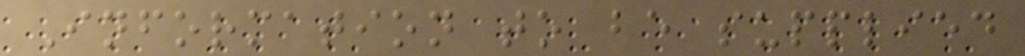Information to be supplied
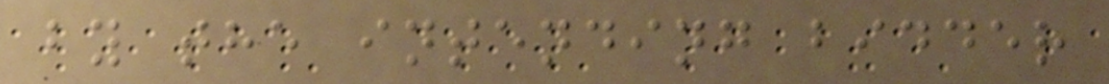by the intending bidder
